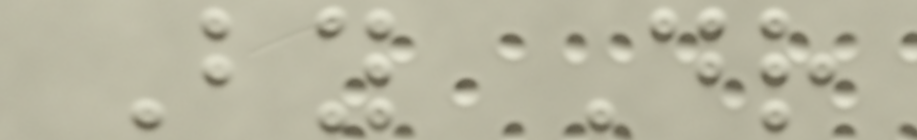By Dr
